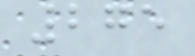275
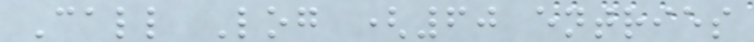Call Log (60 entries
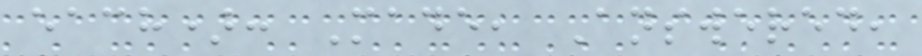each): Made, Answered,
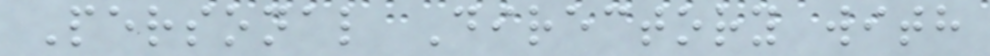Personal Directory with
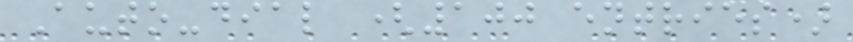Auto-dial (100 entries)
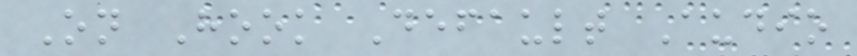On Hook Default Audio
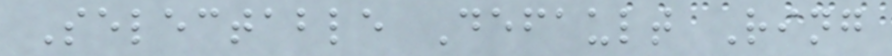Selectable Default Ring
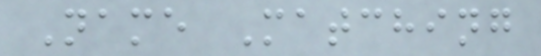Name Matching
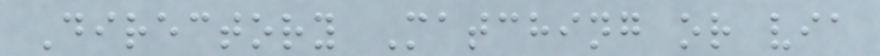Directory Matching or via
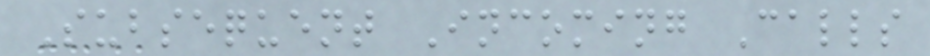Subsequent Incoming Calls
